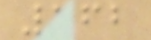162
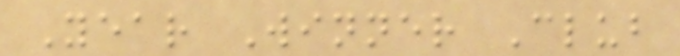Year Winner Club
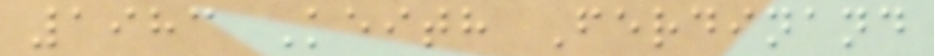1983 Keith Ferdinand
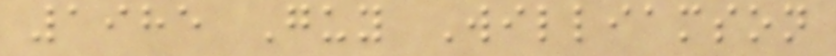1985 Guy Williamson
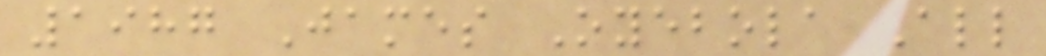1987 James Oyebola All
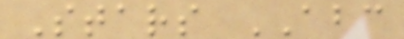Stars ABC
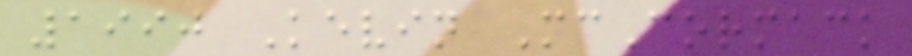1990 Kevin McCormack
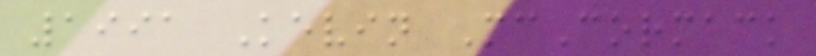1991 Kevin McCormack
